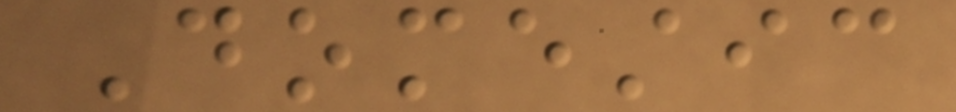Domestic
